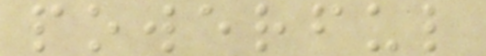powerful
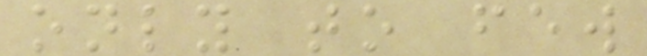only to few
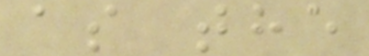as the
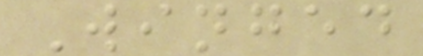Winged
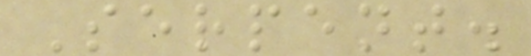Serpent.
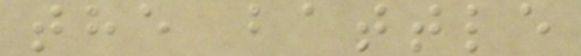the battle
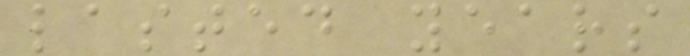lasted years
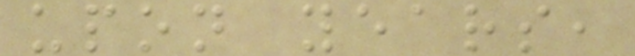upon years,
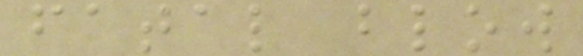fatal blow
